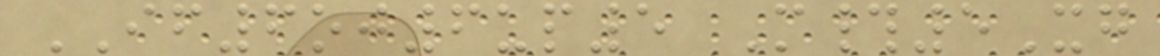IF6oj6up5 M#5Xg
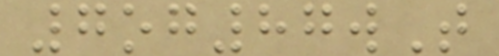7og87wT
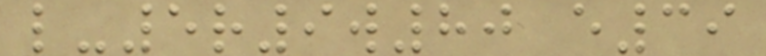l-5r9w80 e39
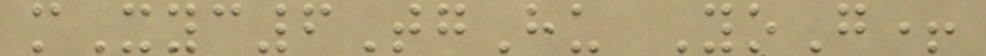mXyc6TgHu YoG+
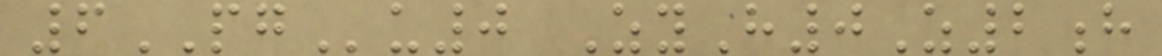6PGu0 ZyH0Z2h
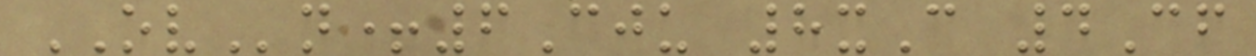OVn+6Cju 8xC 4Cf
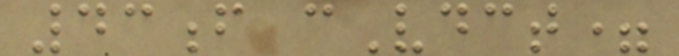43f cVdct=
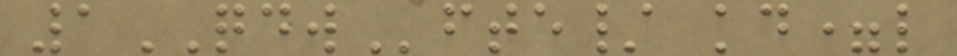1QDWfte/ kd=l
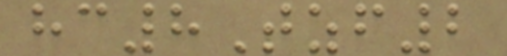hc8Tzf2
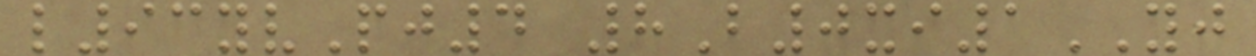l93yvPj4 8B0xi1YJ
